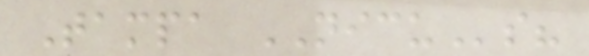Tampa NICUs?
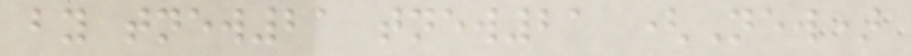by tnew21 tnew21 (New)
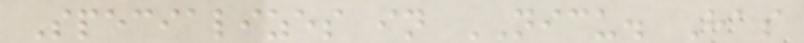Specializes in NICU. Has
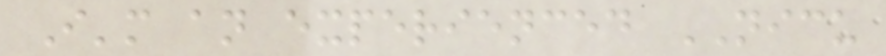I'm an experienced NICU
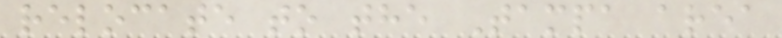relocate to the Tampa area
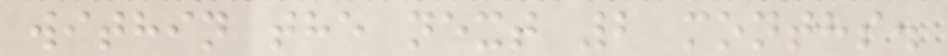within the next 2 months.
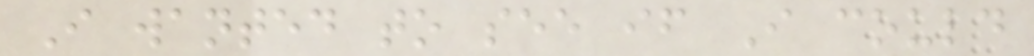I wanted to see if I could
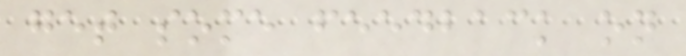get some feedback on
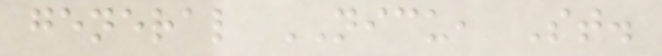general NICU, St.
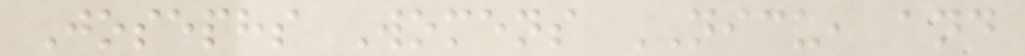Josephs Womens NICU, and
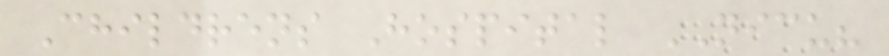Childrens Hospital NICU?
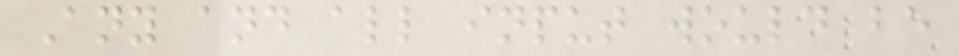Any and all input would be
